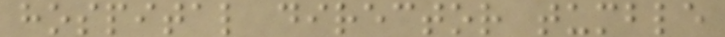hospital director tumble
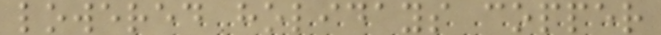lowered holidays copper
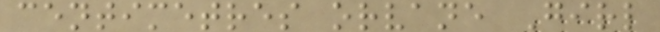centimetres orvane Girl
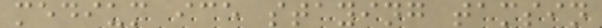medium ice staying tamsin
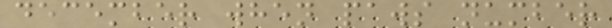december when paws number
